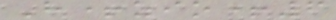H+zio+6
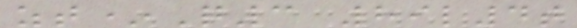zt*Q3 89l4t
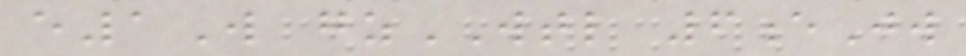e1W gzWTL 6eJw
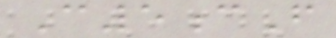C5cF
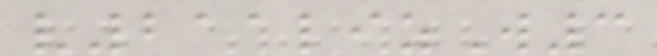v211lizW3
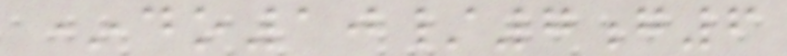*do10/7g6
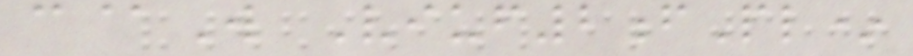c@W Viuf2fPl*
